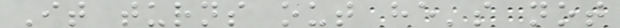It turns out he's not
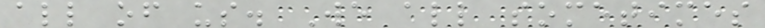all of us. We all sometimes
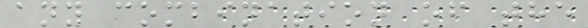any combination of the
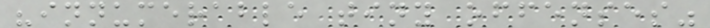"innumerable tiny offenses"
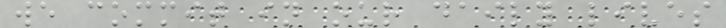we commit in our daily lives
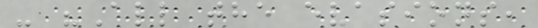- "All the evasions,
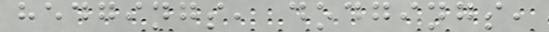hedgings, dodgings,
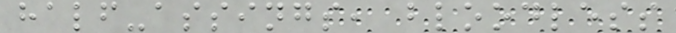half-assings, bloodless
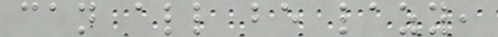can all be lazy,
